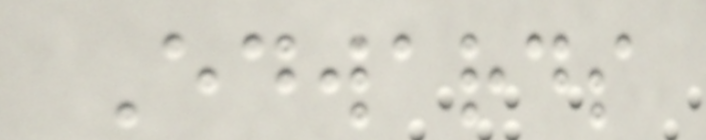Edwards
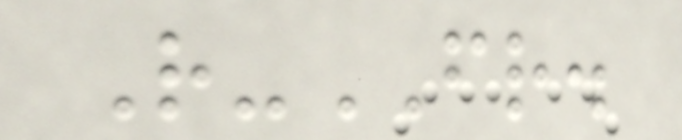R-FR.
